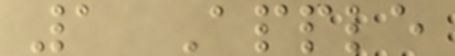1 Apple
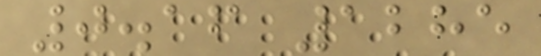0.16 1285
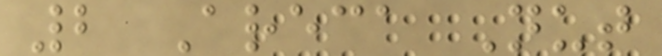2 Areca Nut
